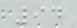94
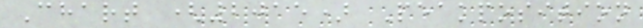Chart (2015) Peakposition
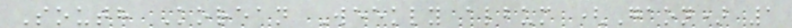South Korean Weekly album (Gaon) 1
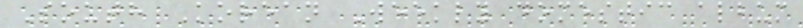South Korean Weekly domestic album
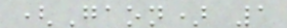(Gaon) 1
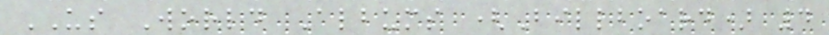US World Albums (Billboard) 4
